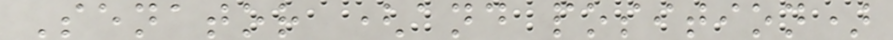Senator (and position)
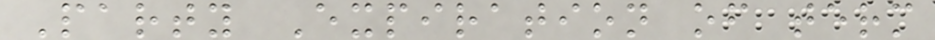Party Expiration of term
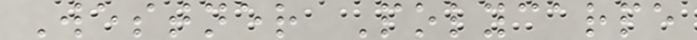Westner Polycarpe
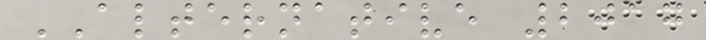ALTERNATIVE 2017
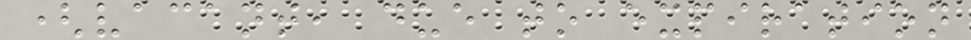(vacant, due to expiration
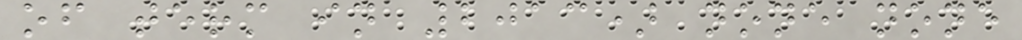of term in 2013) none none
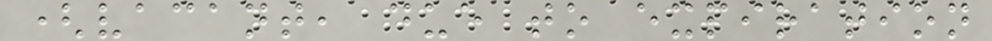(vacant, due to expiration
